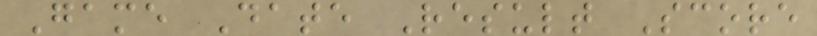Game Date Result Score
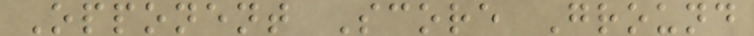Opponent Score Ground
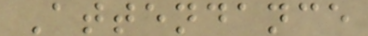Attendance
